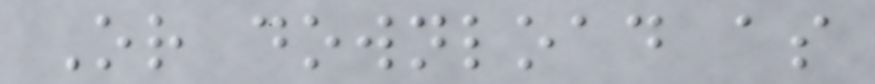Or download as
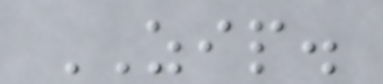ZIP.
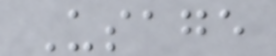Usage
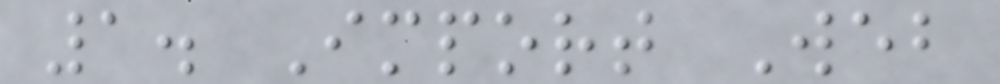1. Import Web
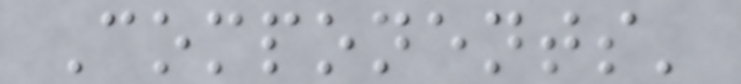Components'
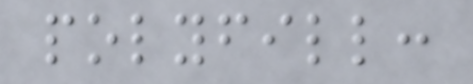polyfill:
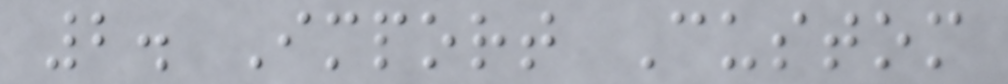2. Import Custom
